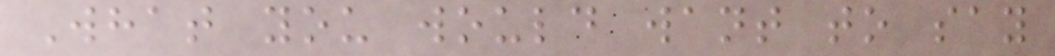What you would want to say
